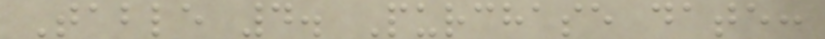Table 4. Purchase date:
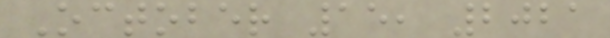October 15, 2021
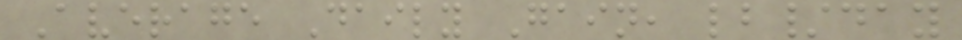Average Daily Gain, lb/day
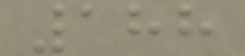188
